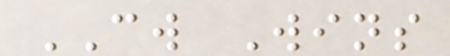CW Wins
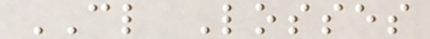CL Losses
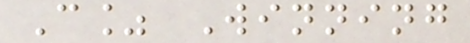C% Winning
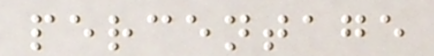percentage
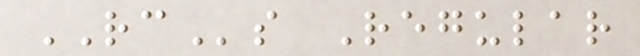RCs Regular
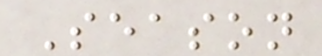Season
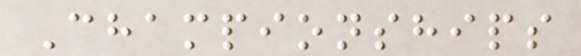Championships
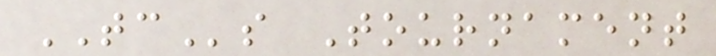TCs Tournament
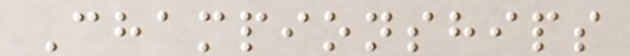Championships
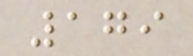179
